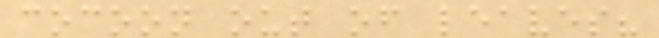cocoon out of leaves?
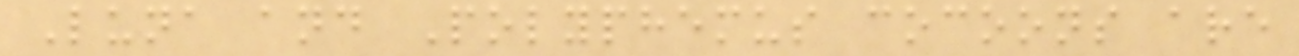Luna and Polyphemus cocoons are
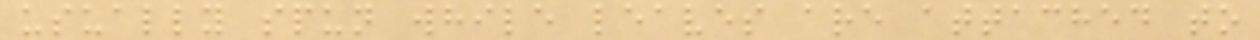usually spun while leaves are attached to
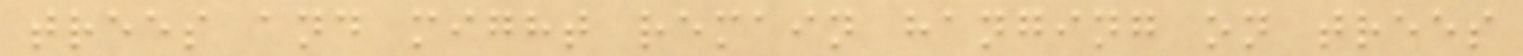trees and might remain hanging on trees
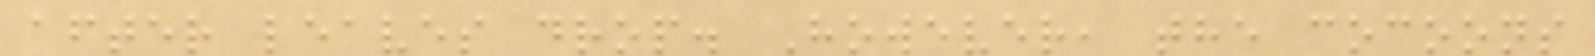after leaves drop. However, the cocoons
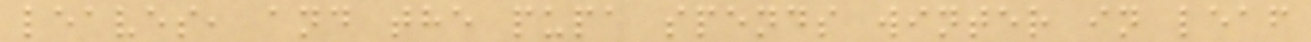leaves, and the pupa spends winter in leaf
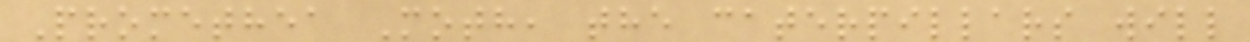Promethea Moth, the caterpillars will
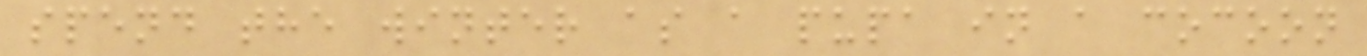spend the winter as a pupa in a cocoon
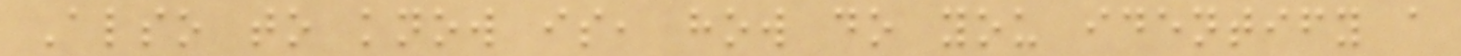Also to know is, how do you identify a
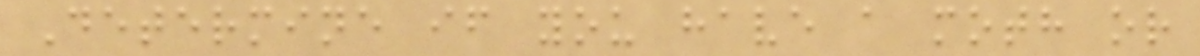Determine if you have a moth or
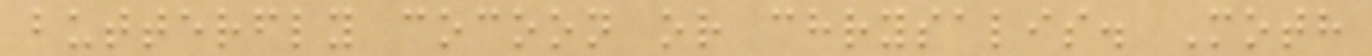butterfly cocoon or chrysalis. Moth
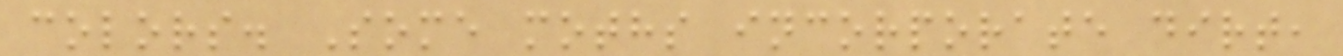colors. Some moths incorporate dirt,
